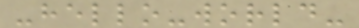-hello-world-
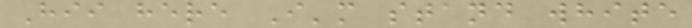Hii here I'm stand white
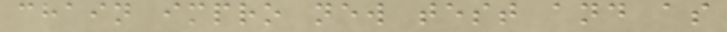chain impro new test and as
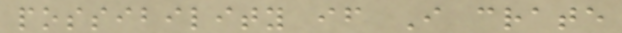possibility if I crate
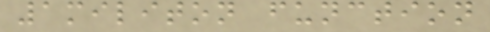1militon function
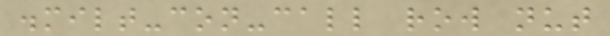.milt-con-call row nut
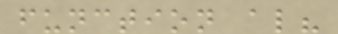function al?
